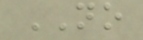NO
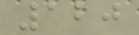120
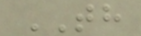TH
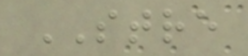STRE
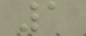1
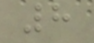8
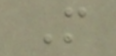M
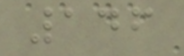146
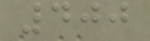400
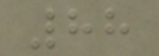88
